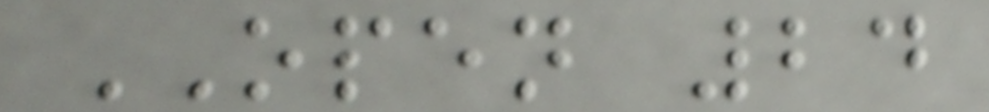OPEN 24
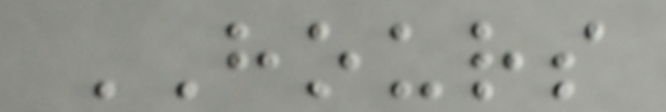HOURS
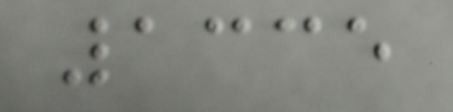1335
